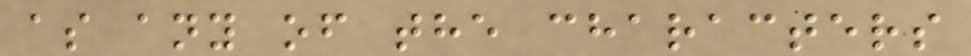as any of the characters
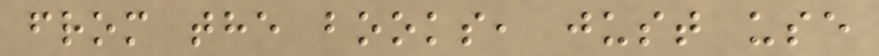from the books, just use
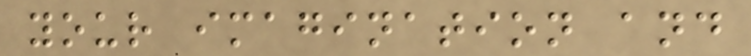your imagination and
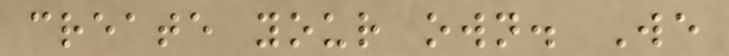create your own. We
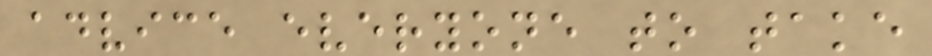advice everyone to take
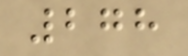278
